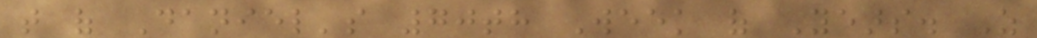that of Daniel's 70th Week of Years. As
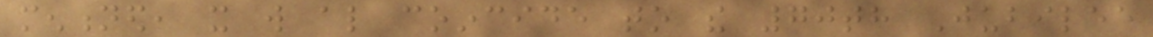mentioned, it will also coincide to the 70th Jubilee
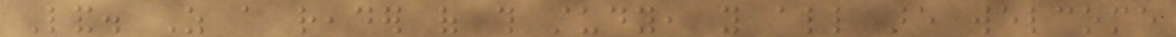Land. As a reader of this study, you all are welcome
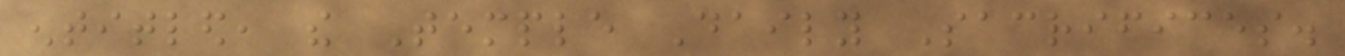entitled, the Temple Daily Sacrifices.
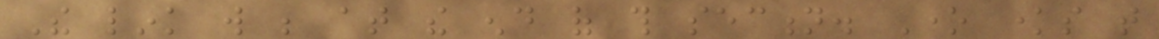The link will be at the end of this section. One knows that
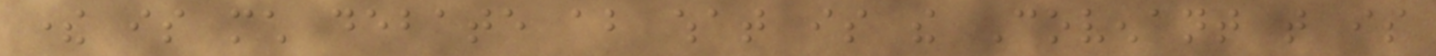there is much debate about what is the Covenant that is
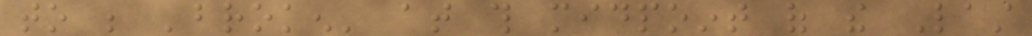to be 'broken' at this midpoint of the Last
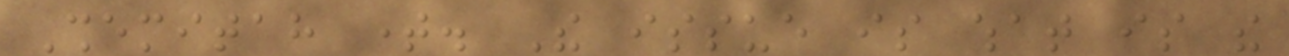Shemitah time. The issue is what is the
